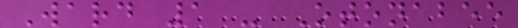Ward 1 - Otonabee
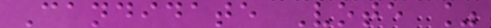Candidate Vote %
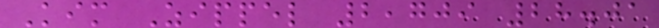Kim Zippel 2,709 28.01
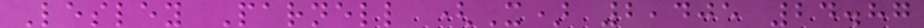Lesley Parnell (X) 2,405 24.87
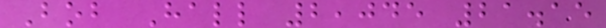Bob Hall 2,045 21.15
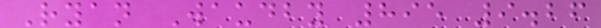Ryan Waudby 895 9.26
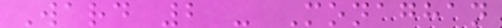Ward 2 - Monaghan
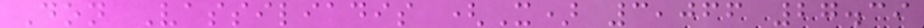Don Vassiliadis (X) 3,066 27.39
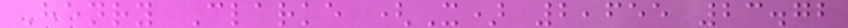Henry Clarke (X) 2,655 23.72
